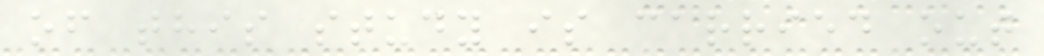of this study is carried out
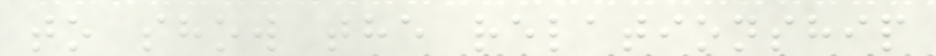to show the relationship
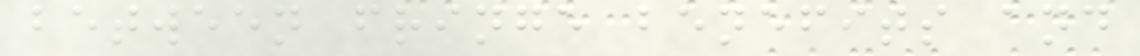between fringe benefits and
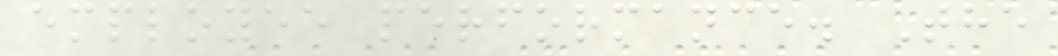employee performance. The
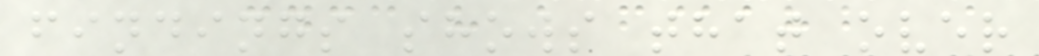findings shows that over
